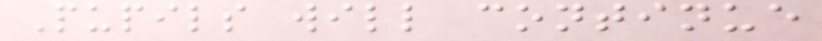Pupils will continue
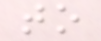to
